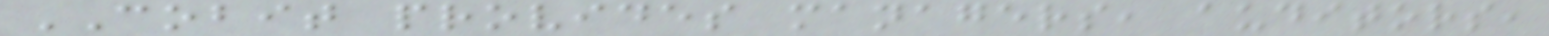COBIT provides managers, auditors,
